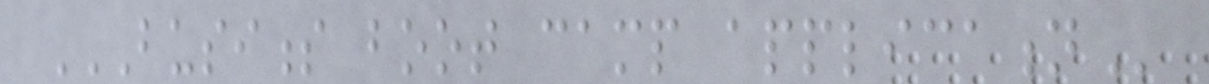BUSINESS BOOT CAMP APPLICATION
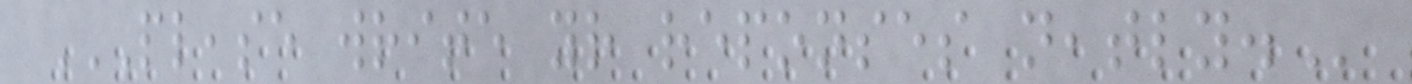PLEASE WRITE YOUR REPONSES NEATLY.
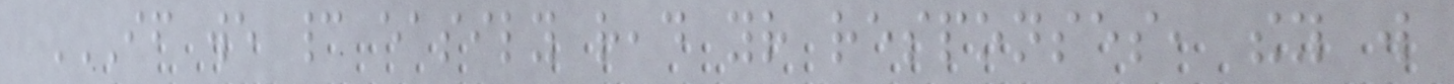IF WE CANNOT EASILY READ YOUR RESPONSES, THEY WILL
